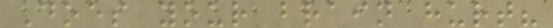Does your brain hurt?
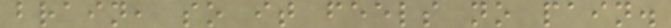brain, so it feels no pain.
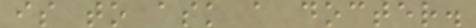is to ask a docter.
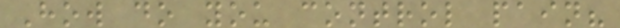How do you control pain?
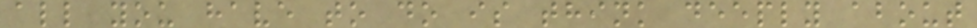all you have to do is think deeply about
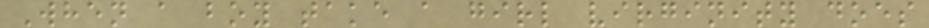When a boy take a girl virginity does
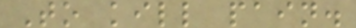To kill pain.
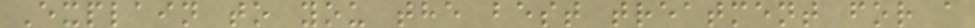Explain to you the best treatment for a
